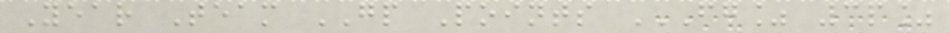Year Team GP Points FG% 3P%
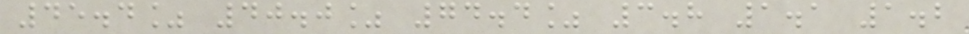45.4% 40.0% 74.4% 3.8 1.1 1.2
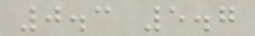0.3 5.7
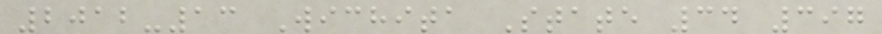2012-13 Wichita State 34 397
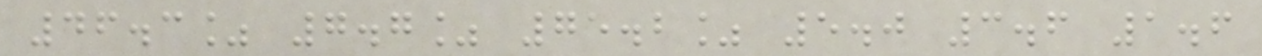46.3% 7.7% 75.2% 5.0 3.6 1.6
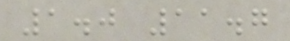1.0 11.7
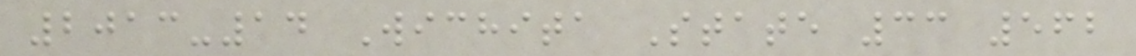2013-14 Wichita State 33 562
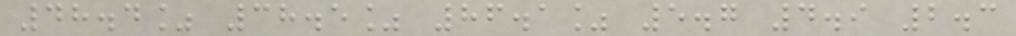48.4% 38.5% 86.1% 5.7 4.9 2.3
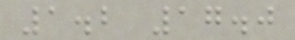1.2 17.0
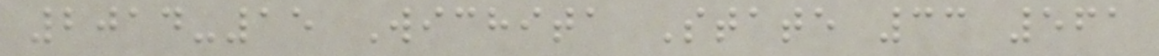2014-15 Wichita State 33 561
